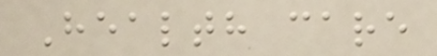Health care
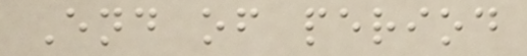End of period
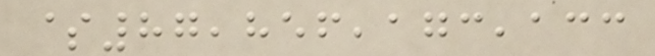$87,856,173,133
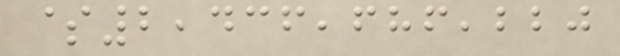$2,436,686,220
